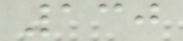130
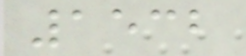1532
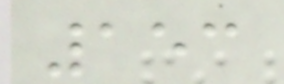153
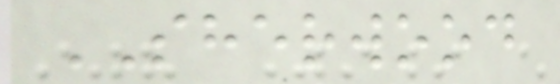SHERWOOD
